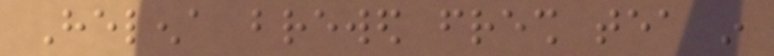Helena brewed fresh tea in
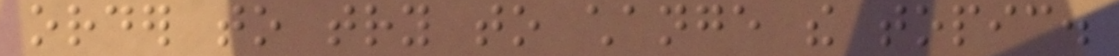order to try to change the topic.
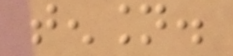tension.
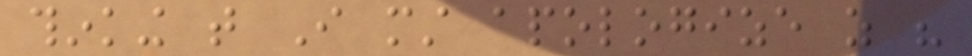thinking that I must apologize as his
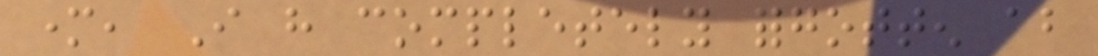mother, I have completely forgotten about
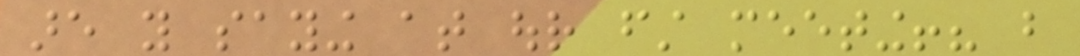are you saying at our first meeting!? but
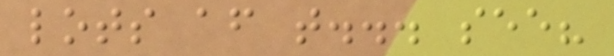lots after that... see?
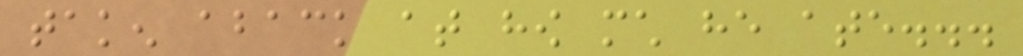taken aback at how much he ate...
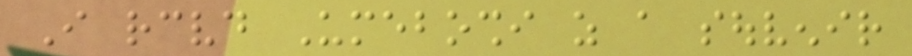I received Umeboshi as a souvenir
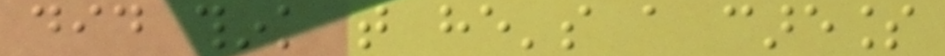did think that he's a careless
